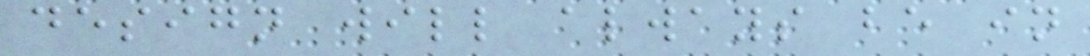design will always be in
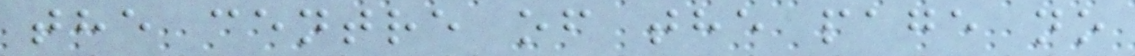the centre of the page no
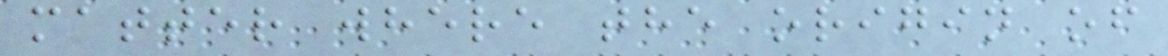matter where the origin of
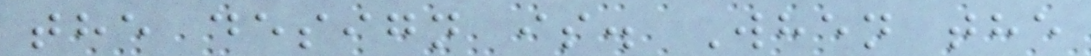the design is. When the
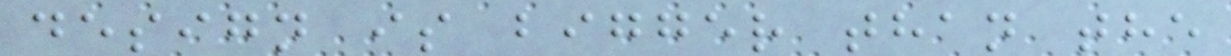design is bigger than the
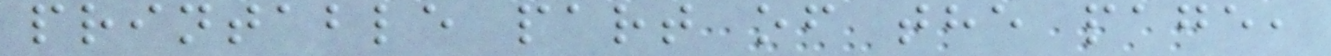printable part of the page,
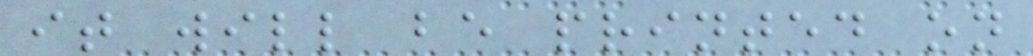it will be printed on
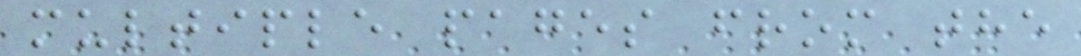multiple pages from the
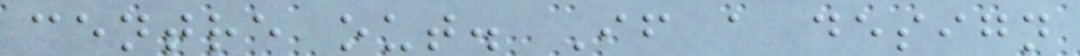centre out. If a design
